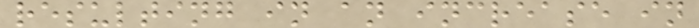resulting in an increase in
